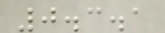0.3.1
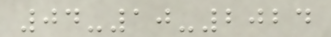04-10-2024
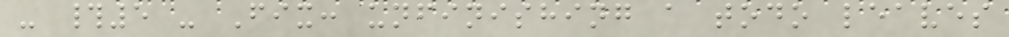- #5 - Fix: unfinishing a todo leaves
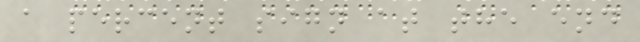a percent sign at the end
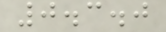0.3.0
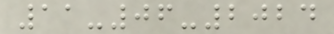11-06-2024
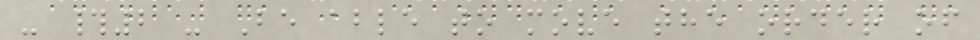- #2 - Be able to move the order of
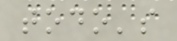todo's
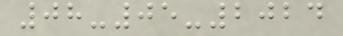08-05-2024
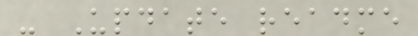- Update readme
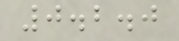0.2.0
